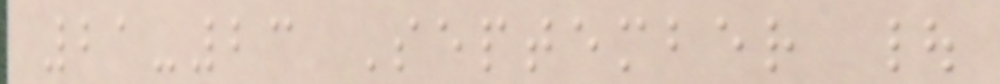21-23 September |
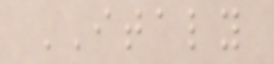ITALY
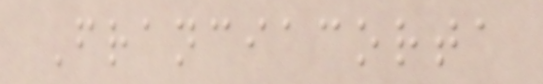Franciacorta
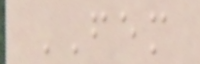FEM
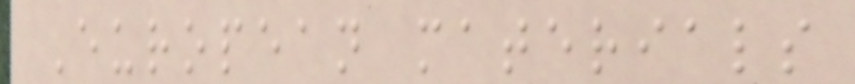European materials
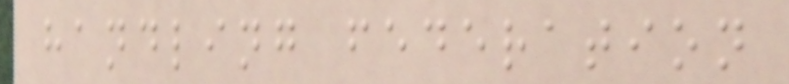handling federation
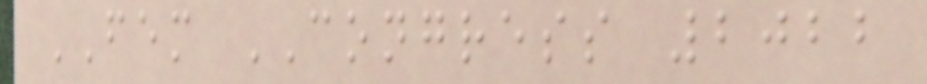FEM CONGRESS 2022
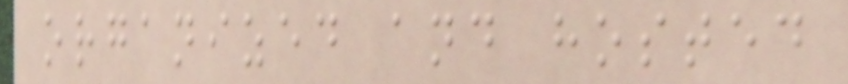organized and hosted
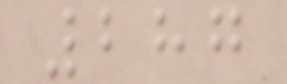287
